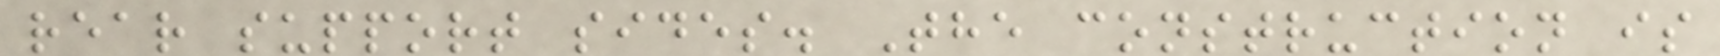rear support sides. The construction is
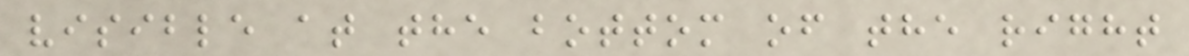visible at the bottom of the right
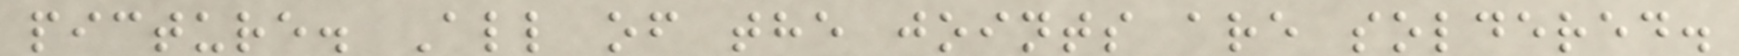picture. All of the joints are soldered.
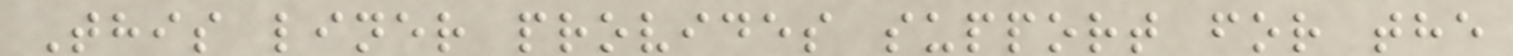This liner provides support for the
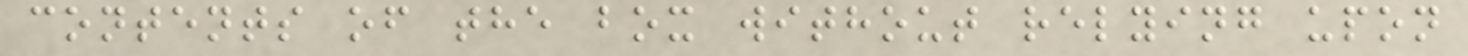contents of the box without relying upon
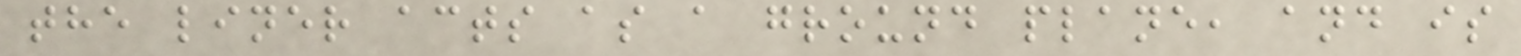the liner acts as a ground plane, and is
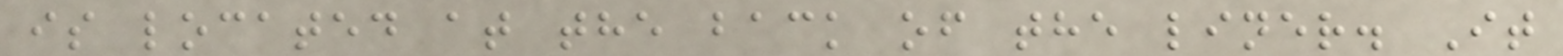is located at the back of the liner. It
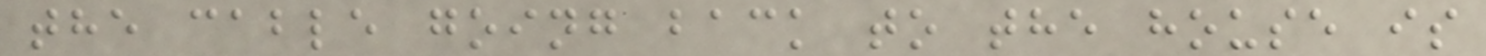the cable going back to the house is
